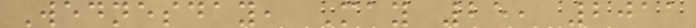Wednesday, May 25, 2011
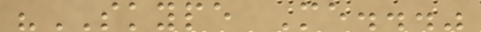"SKYPE Me..."
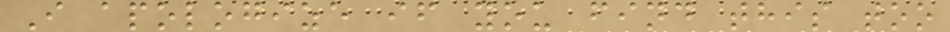I apologize if you find this too
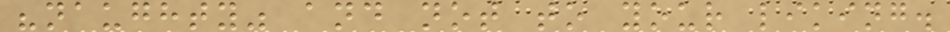"naughty" and not to your liking.
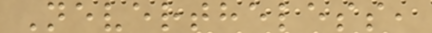Nevertheless,
